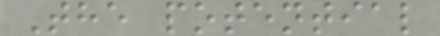The potential
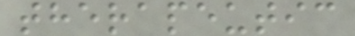therapeutic
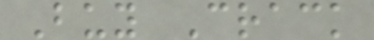Buy Crack
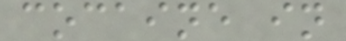cocaine in
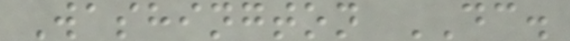Washington DC.
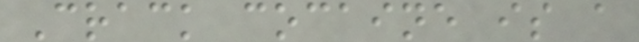Crack cocaine is a
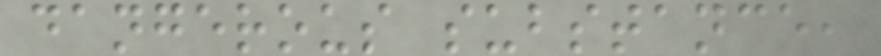dangerous substance,
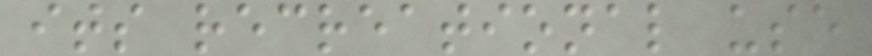its recreational use
